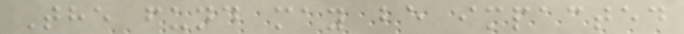The fund may be impacted
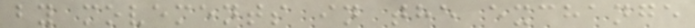by movements in the exchange
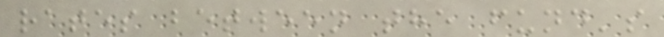rates between the fund's
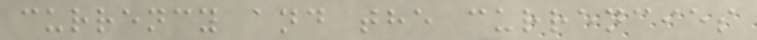currency and the currencies
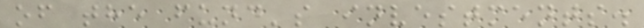of the fund's investments.
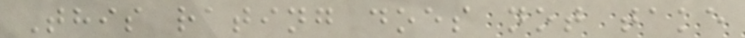This rating does not take
